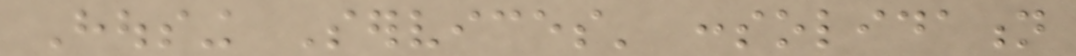Housing Services' consolidation
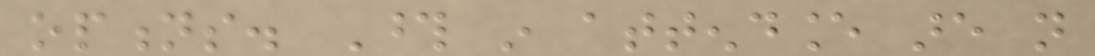options. Those in attendance are not
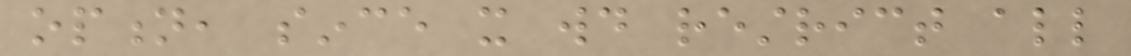option, since it would restrict all
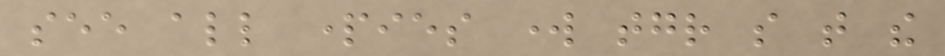see all parties work together so that the
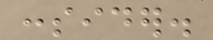consider.
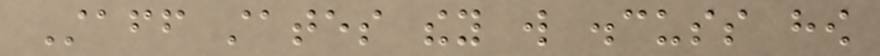Staff states they will discuss how
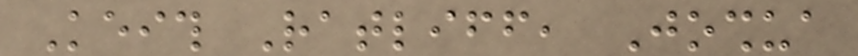Keith Ratliff, Joshua
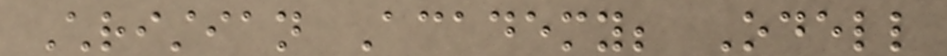Christian Academy; Odell
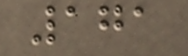171
